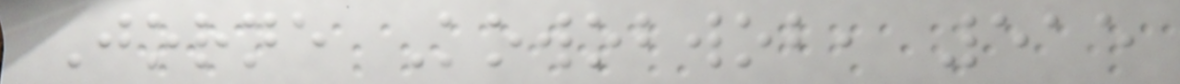Jorne Kowobwob, 515
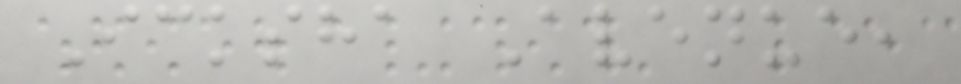Icksha Avenue,
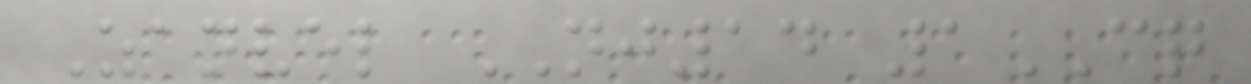Zanvel NJ14 1CQ
